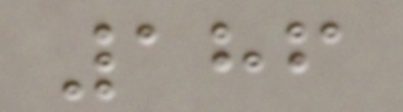186
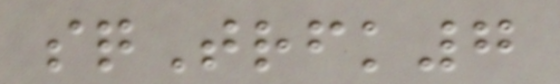sqTrfk7
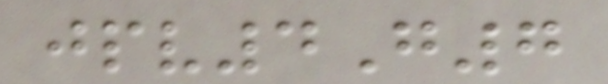jpv4G7
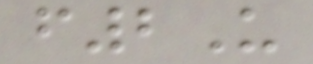f2U
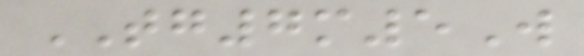TG7m5W
